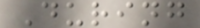During
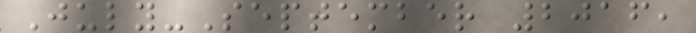July-September 2016,
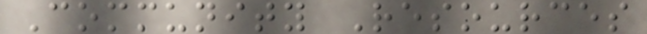Community Resources
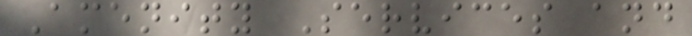Amenity Services and
